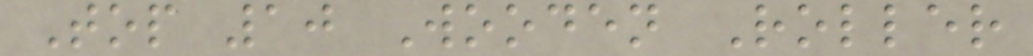Top 10 Wooden Roller
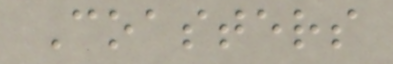Coasters
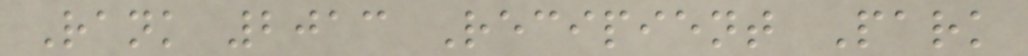Rank 2013 Recipient Park
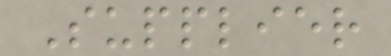Supplier
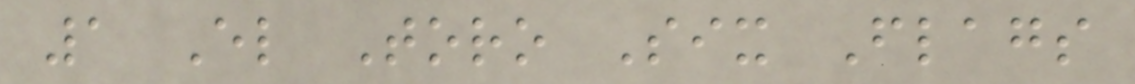1 El Toro Six Flags
